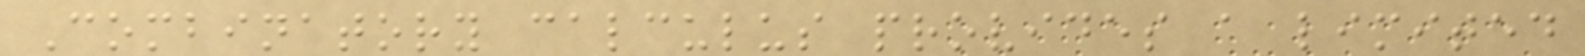Combinatory calculus provides a limited
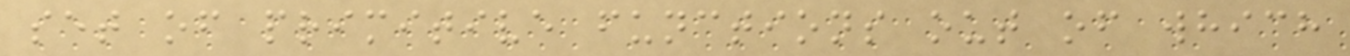set of primitive functions out of which
